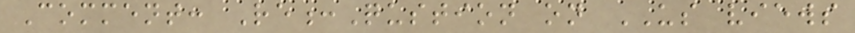Comment: Re:Qustion on US views
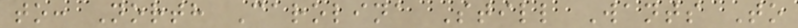to: North Carolina Still Wants To
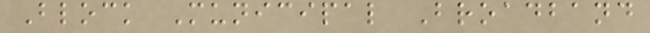Block Municipal Broadband
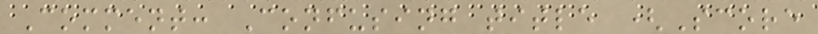Comment: Confusing title (Score
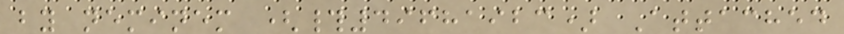by neminem (#49681923) Attached
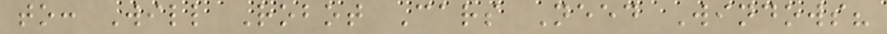to: Will Robot Cars Need Windows?
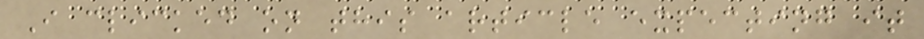I clicked on this article expecting it
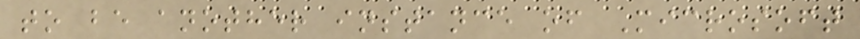to be another instance of Microsoft
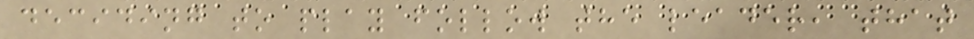deciding to play follow the leader, that
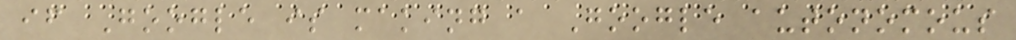if Google is making a Google autonomous
